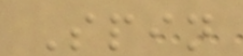Spin
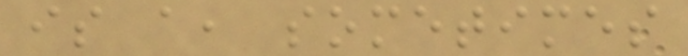is a, sometimes
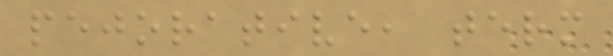pejorative, term
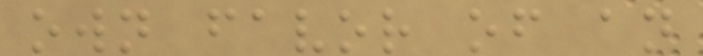own favor of an
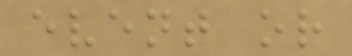event or
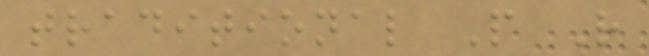traditional P R
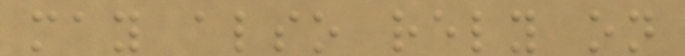may also rely on
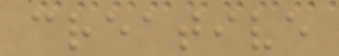creative
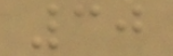30
